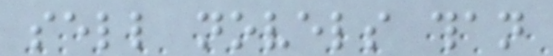sell novels than
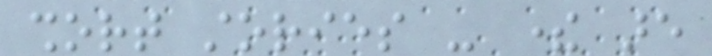short stories - there are
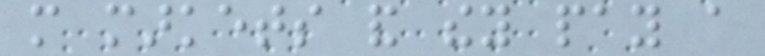more markets and they pay a
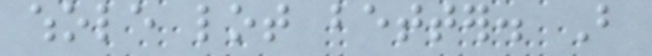whole lot better. But
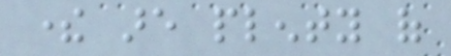there are plenty of
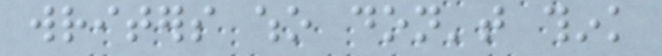writers who don't think
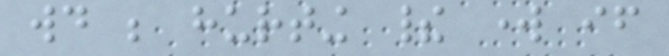would be hurting their work if
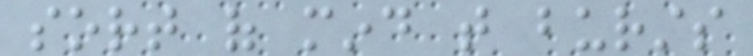sort of mind that bursts
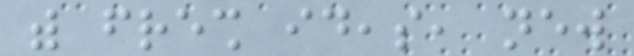with fresh ideas, new
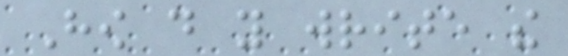How do you write the
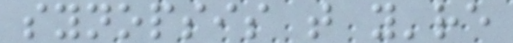synopsis that you're
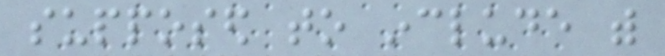supposed to include with
